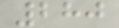280
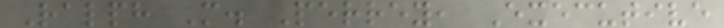Ralph M. Perrey, Executive
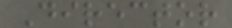Director
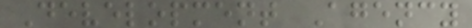Development Agency
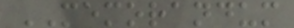MEMORANDUM
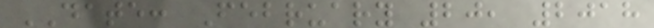DATE: February 20, 2018
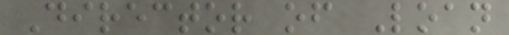Director of Loan
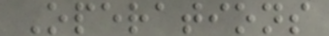Operations
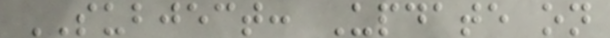SUBJECT: Update on
